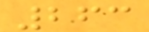263
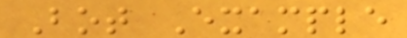Bot Example
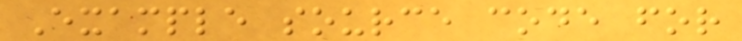Example source code for
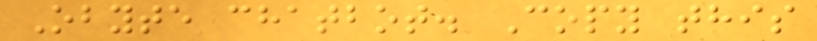Obyte chatbot. Copy this
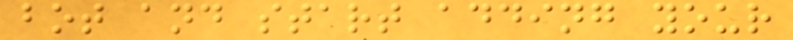bot and start adding your
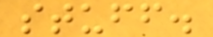stuff.
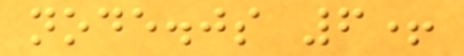node.js 6+
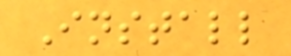Install
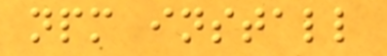npm install
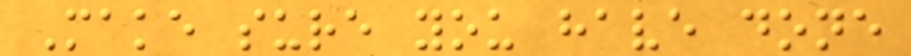Make sure you have done
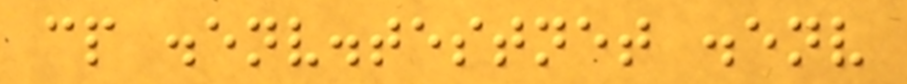cp .env.testnet .env
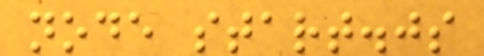node start.js
